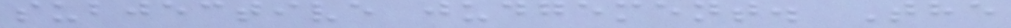subjective judgement. The
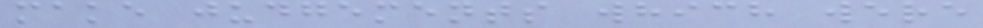make judgements which were
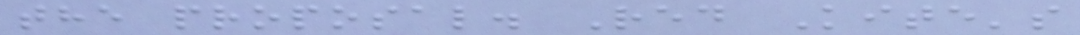the proposal. Red Kite's
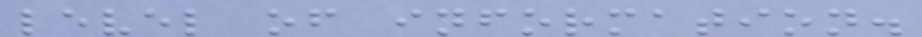level of information.
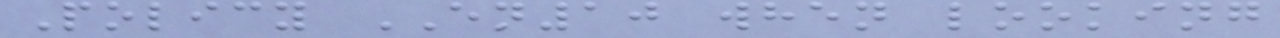Policy EN10 when looking
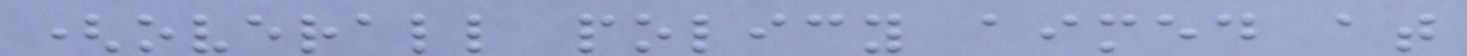(overall policy aimed at
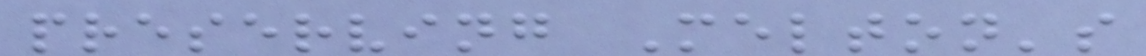preserving Melton's
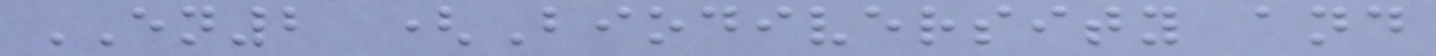EN2 (Biodiversity and
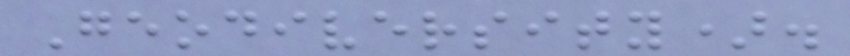Geodiversity).
